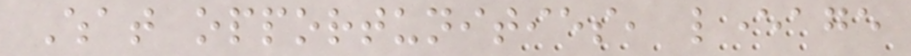What opportunities, leverage
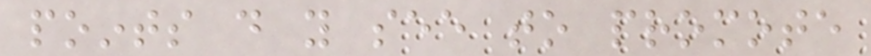points do you see to promote
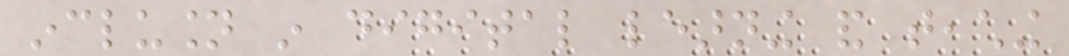inclusion in digital learning and teaching
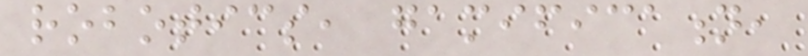robotics, gamification,
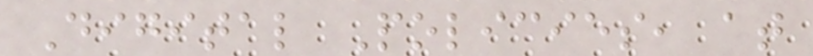Digital Policies, at
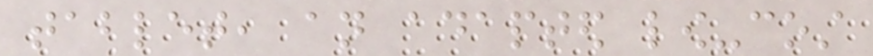tablet, an adapted low-cost
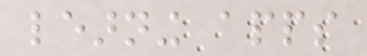learning apps
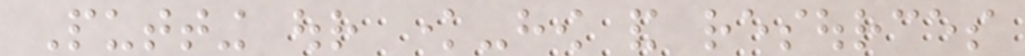Putting our know-how and resources
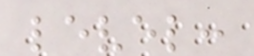level:
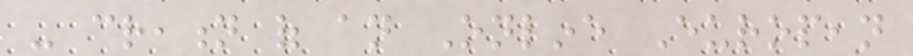- creation of an Online European
